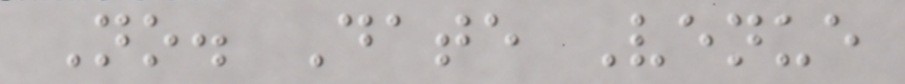No. Date Venue
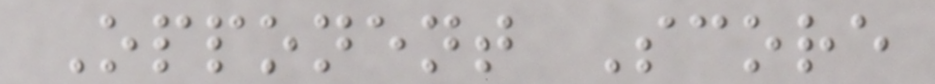Opponent Score
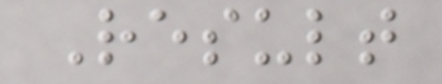Result
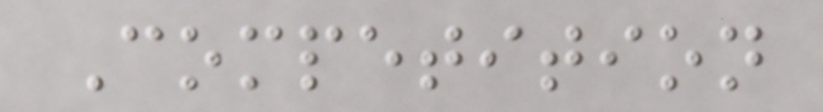Competition
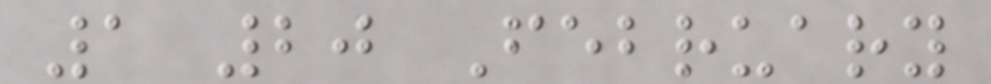1 20 February
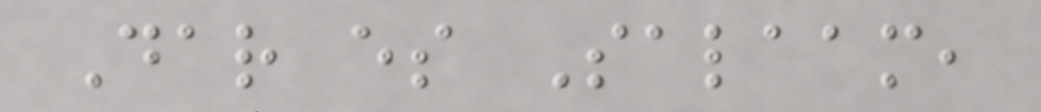Dar es Salaam,
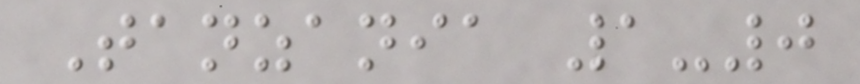Tanzania 1-0
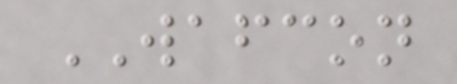WAFCON
